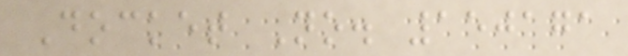Docket No. 150171
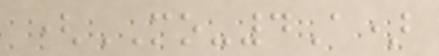(MO-4A)
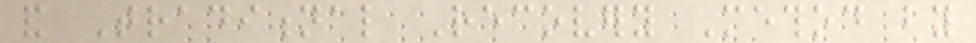and Traditional Recovery Method by
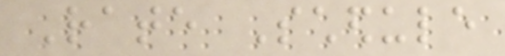Rate Schedule
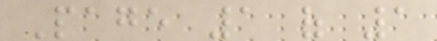Page 1 of 1
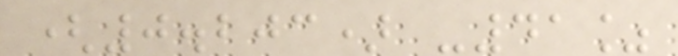(0.203) -41%
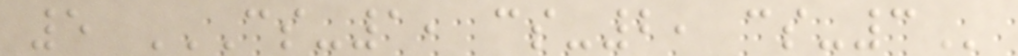5 CS-1, CS-2, CS-3
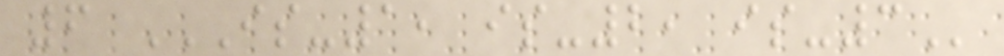6 IS-1, IS-2, IS-3
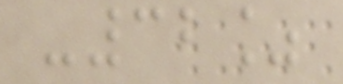-32%
